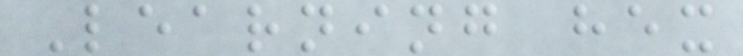Learning hex
